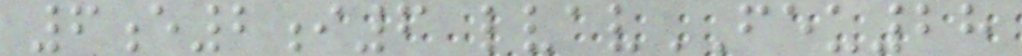6e2i6 lvavFEU28
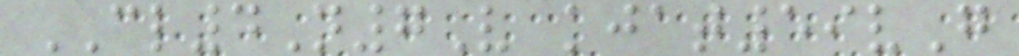CL4N7V kjat59vG
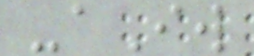-aIw
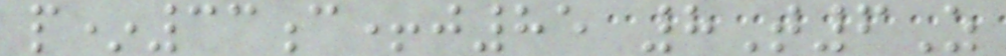p*33c+j85 8T6Z
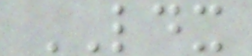LDX
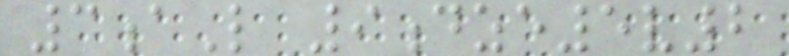3aL 9dze5v2
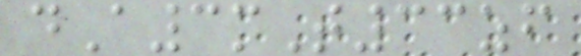dA3mT33zf
